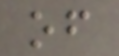of
